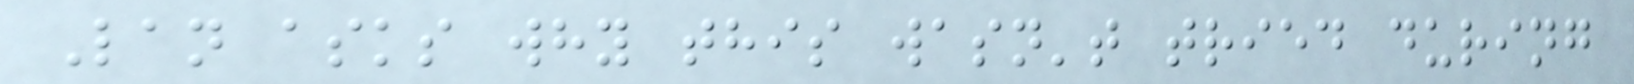Lan asks why this wasn't tried during
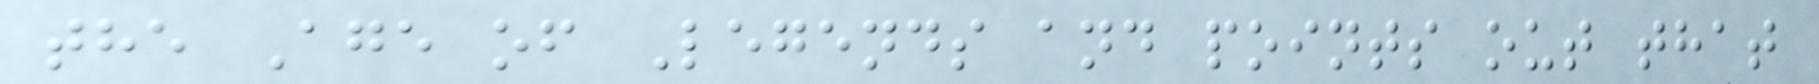the Age of Legends and points out that
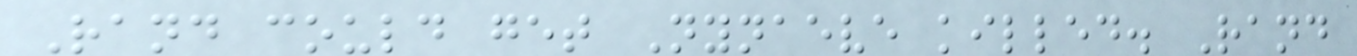Rand could get Nynaeve killed. Rand
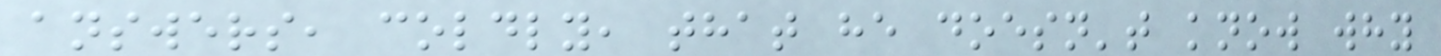answers, coldly, that he doesn't know why
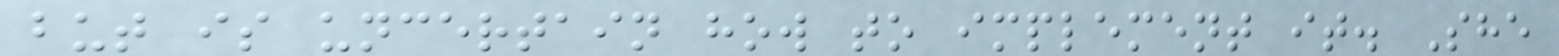but is uncertain how to implement it. She
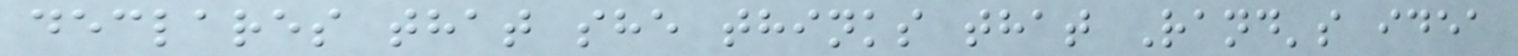declares that she thinks that Rand's idea
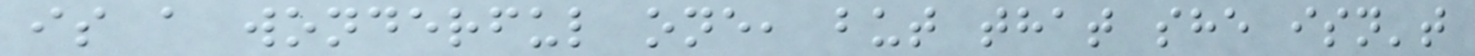is a wonderful one, but that she isn't
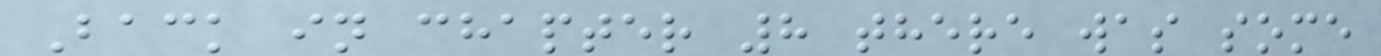Back in chapter 8 there was some
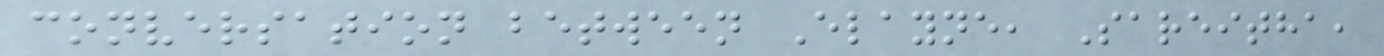conversation between Elayne, Sareitha,
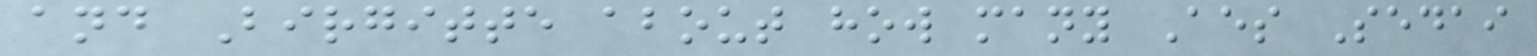and Birgitte about how many Aes Sedai
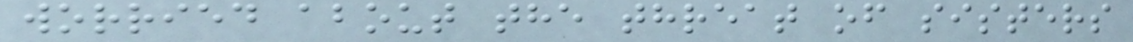worried about the threat of sisters
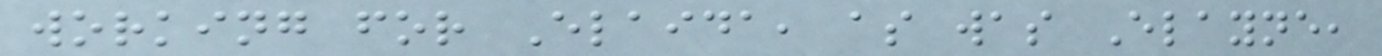working for Elaida, as was Elayne,
